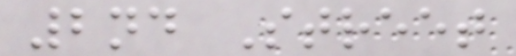2nd Street
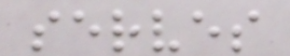serves
